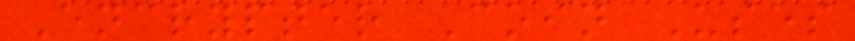Encrypter Coin Uses
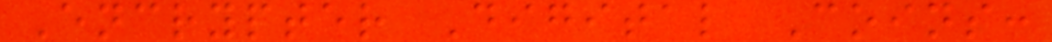Encrypter Digital Coins:
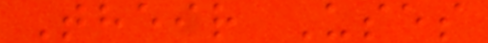Their Uses
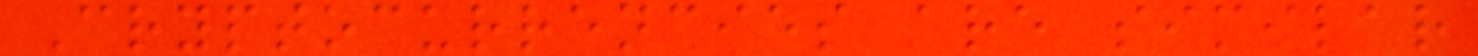Cryptocurrencies are similar
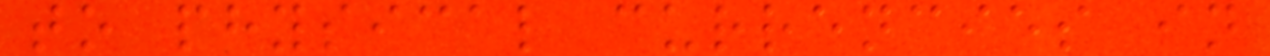to physical currencies in
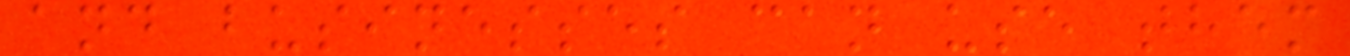and businesses can use them
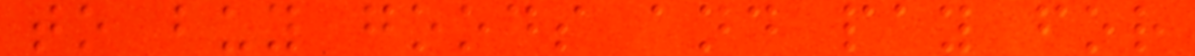to buy goods and pay for
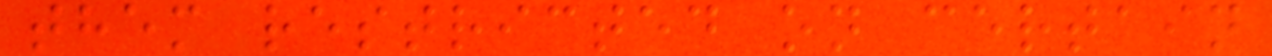them restricted on certain
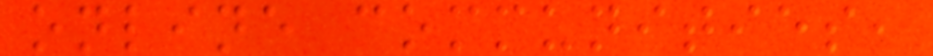online communities,
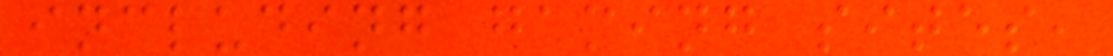including gaming sites,
